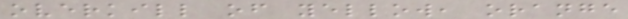overkill of yellow, orange
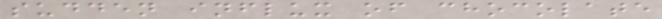sudden influx of chocolate
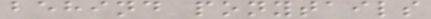behind ponytails
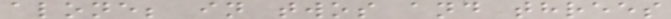alone; in twos and threes
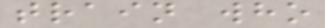train who
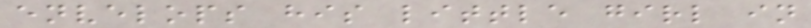envelops his little girl in
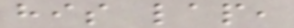his lap,
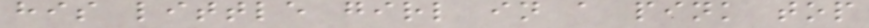his little girl in a pink top
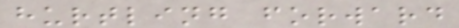hurtling forward
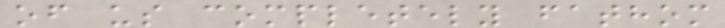of us completely fathom
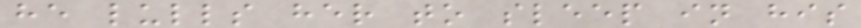he lulls her to sleep in his
